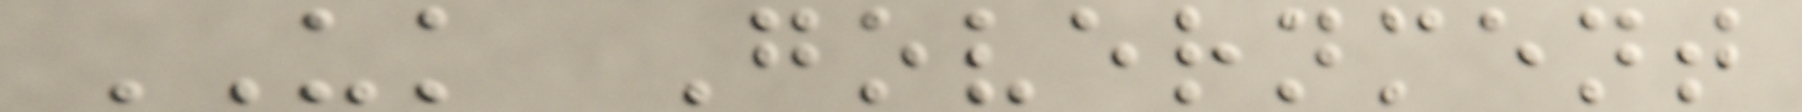UK Government
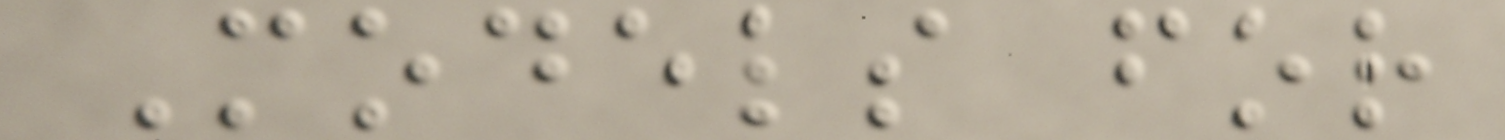Models for
